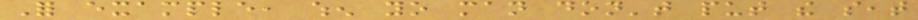For example, when yo man don't put the seat
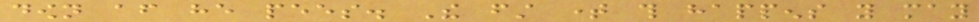down after he pees. The first time this happens you may
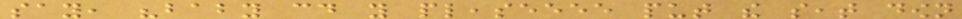say, "baby could you pleaseeee put the seat down
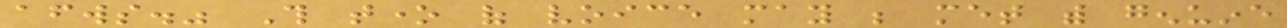afterwards." This tone of voice may be met with genuine
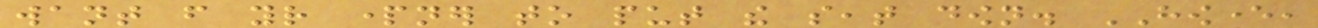want from your partner to put the seat down. HOWEVER,
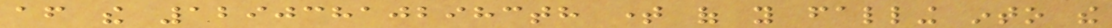after the 129038102983th time of you falling into the
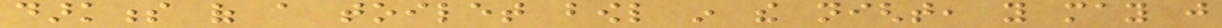darkness of a toilet bowl in the night, you may just
